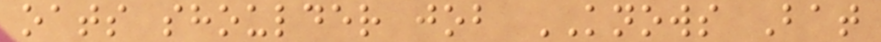oats shoulder job KNOWS Bat
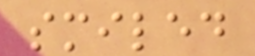smiled
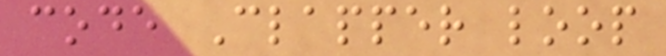code Clapper loop
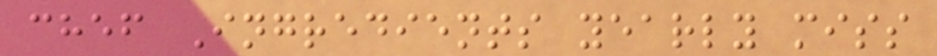chef Ingredients yearly miss
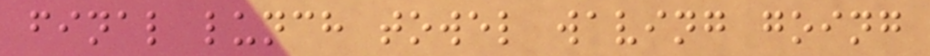final lunch towel waving going
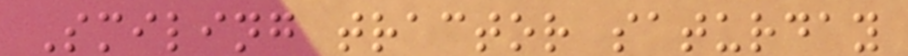Smiling tractor saturday
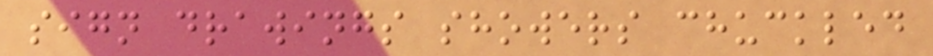sign drawings showers chuckled
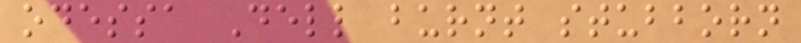odessa Dell burnt stubborn
